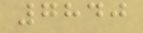7840
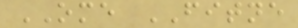OME FITNE
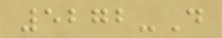5272-D
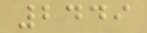2449
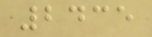2435
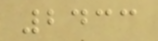2433
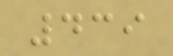439
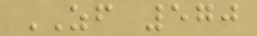ZF 570
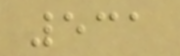531
